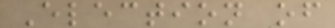Election of
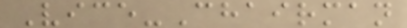Vice-Chairman
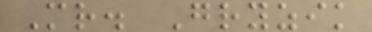Mr. Gryzik
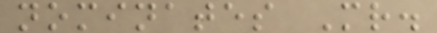nominates Mr.
